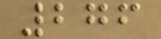276
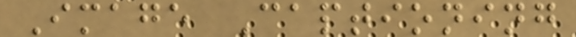Image Captioning
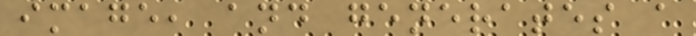image, and generates a
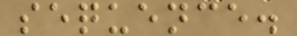sequence.
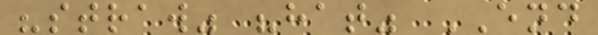"straw" "hat" END
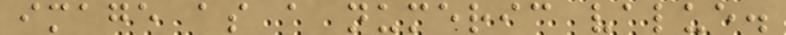image as a numeric value.
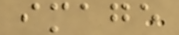image
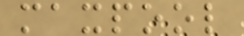maxpool
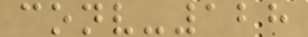conv-128
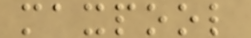maxpool
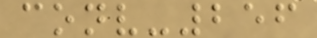conv-256
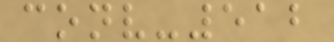conv-512
